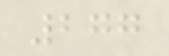277
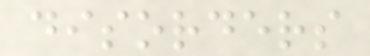disorders
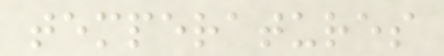temperatures
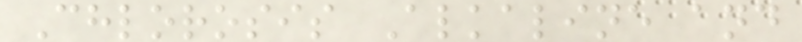Chlorosis Alkaline and
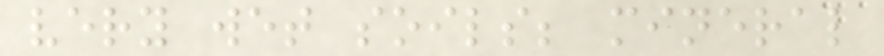very wet soils; mineral
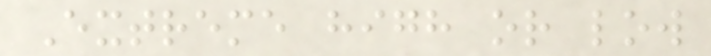Extreme high or low
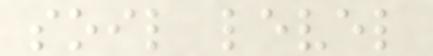soil level
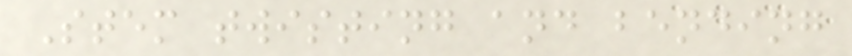Stem twisting and bending
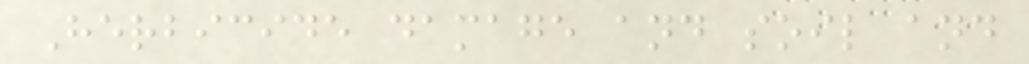Herbicide damage and soil and
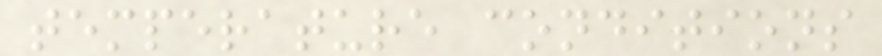temperature conditions
